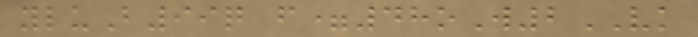yluB99q f=48oW2VK
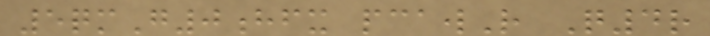5qmG0hfx pcawR Q4r
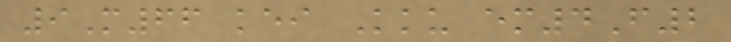9M66 kei Kku em4F2
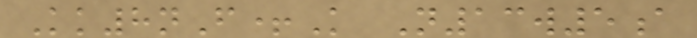Kk8nF+K N13w5a
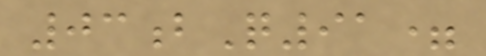03bQ91=
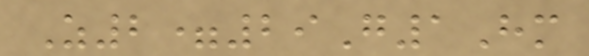Z2=29G1Hm
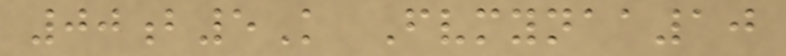00b5K Fvmynaa10
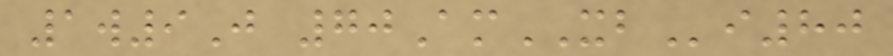1w9J 70AmXBi80
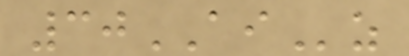30AIz
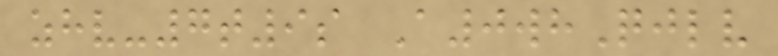zhv-7t9s A0whQjlv
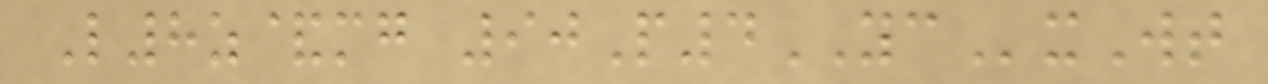L8z&mg 90P4YCxWt
